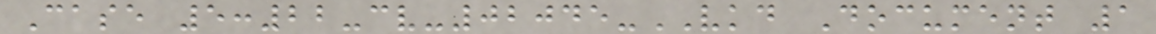Case 5:22-cv-02045-VKD Document 1
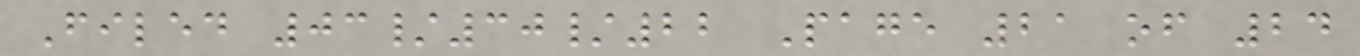Filed 03/30/22 Page 21 of 24
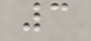3
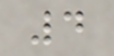4
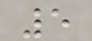5
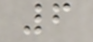6
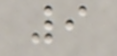9
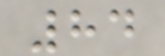84
